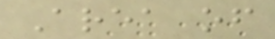Area of
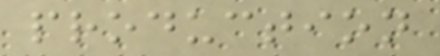production
